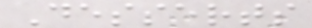Desserts
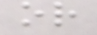or
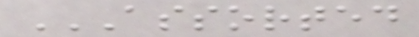ASSORTED
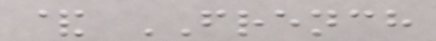& FRENCH
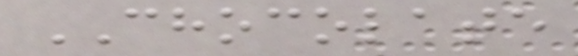CHOCOLATE
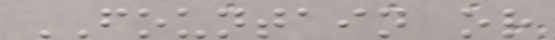FOUNTAIN or
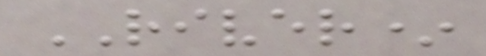RIVER*
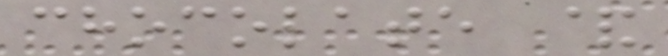chocolate &
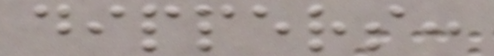dippers:
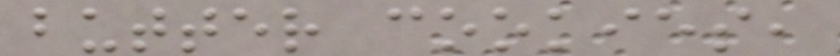butter cookies,
